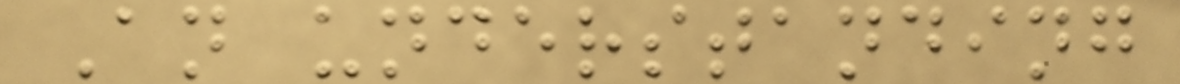An understanding
